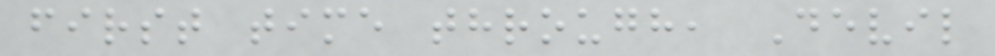first time through, Devil
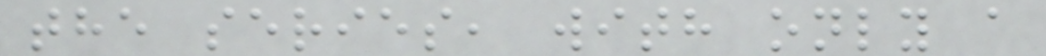the series, with only a
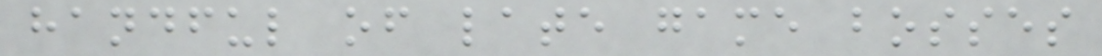handful of late game bosses
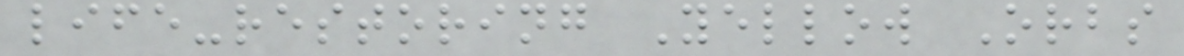life-restoring Yellow Orbs
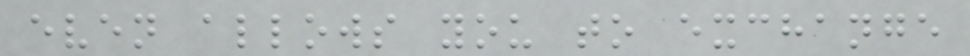even allows you to exchange
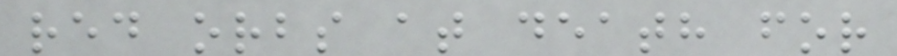red orbs at death for
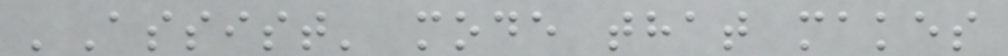'Assist' mode that makes
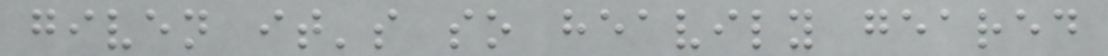given it's so heavily geared
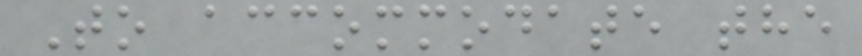To accommodate the
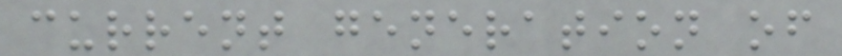current generation of
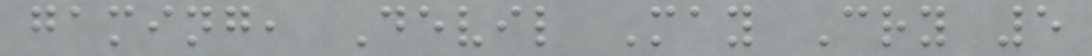gaming, Devil May Cry 5
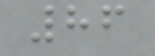86
